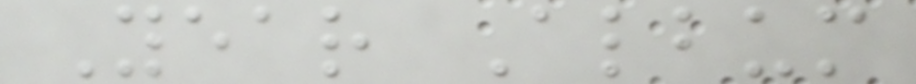Year Album
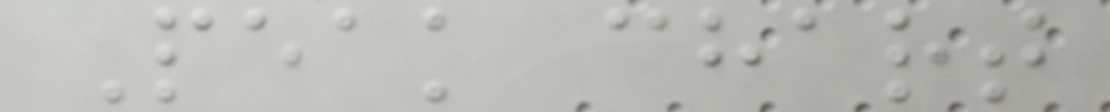Peak chart
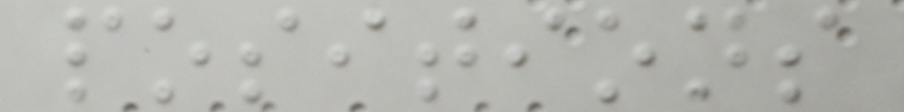positions
